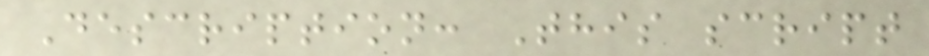Description: This script
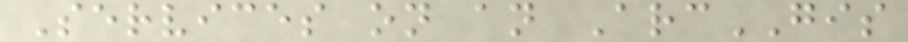Services on an ArcGIS
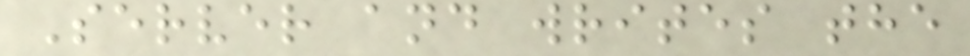Server and writes the
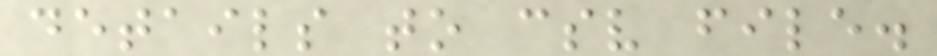details to csv file.
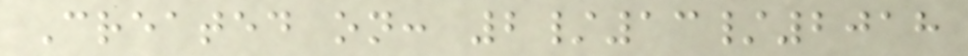Created on: 2/13/2018
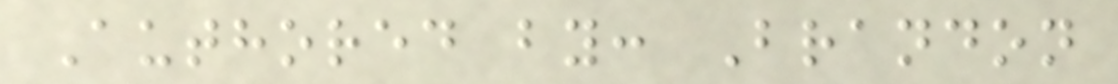Authored by: Brandon
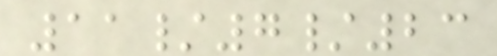11/7/23
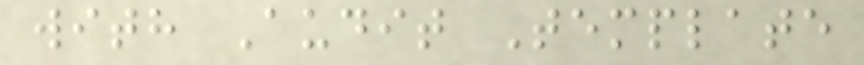with Audit Template
